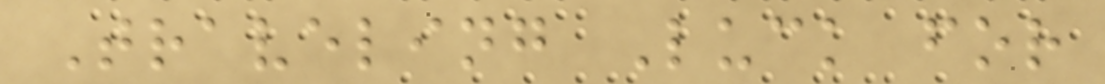Traveling Luck for
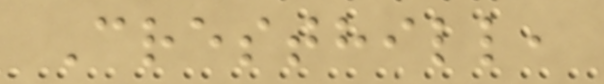Cresthill,
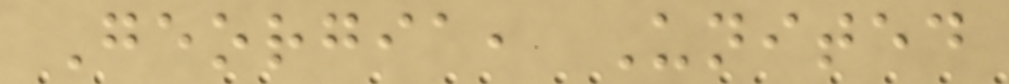Georgia, United
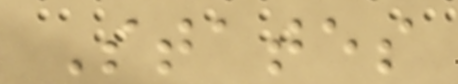States
